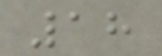18
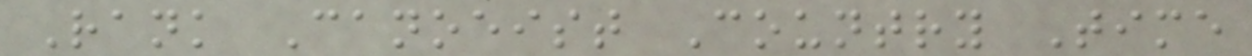Rank Canoeist Country Time
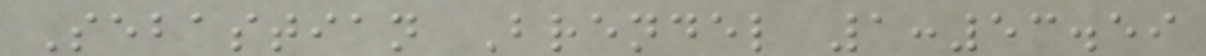Sebastian Brendel 1:53.59
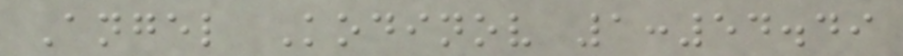Angel Kodinov 1:54.49
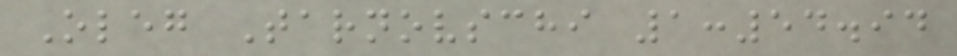Oleg Tarnovschi 1:54.94
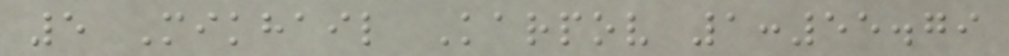5 Mikhail Karpov 1:55.79
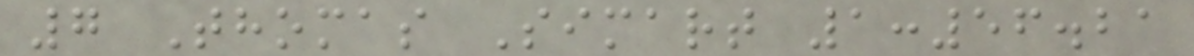7 Thomas Simart 1:56.21
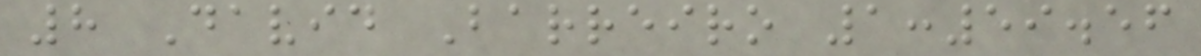8 David Barreiro 1:59.56
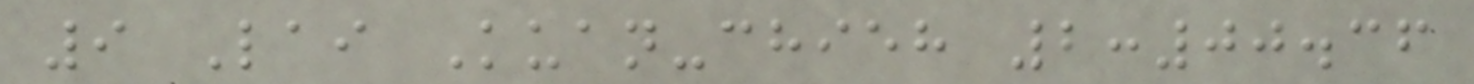9 Lai Kuan-chieh 2:00.36
